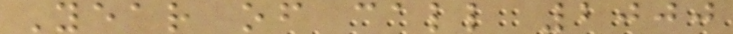Year of call 2000
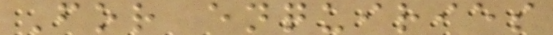For enquiries
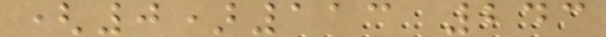(0)113 243
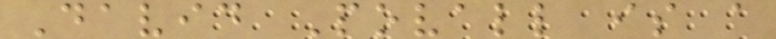David Povall is a
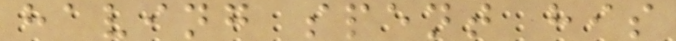having spent his
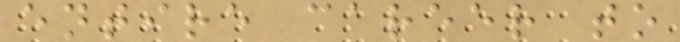entire career to
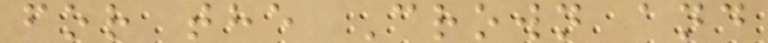for the Crown and
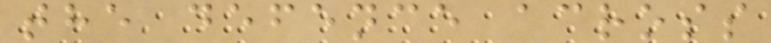the defence across
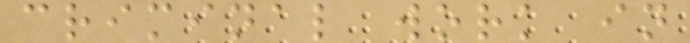criminal work in
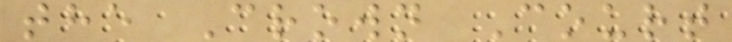the Crown Court
